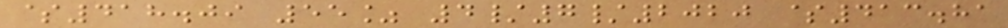$418.09 55% 4/7/2020 $413.81
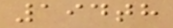194th
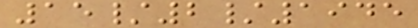15/2/1945
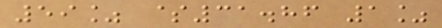59% $31.86 1%
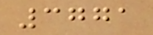3771
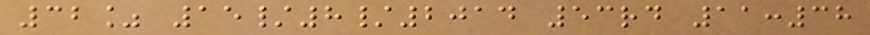32% 15/8/2014 53rd 11:38
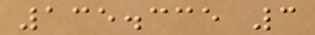135.335 3
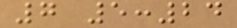7 5:24
